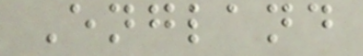England
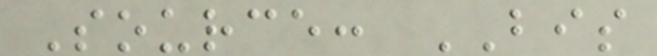Source: BIS
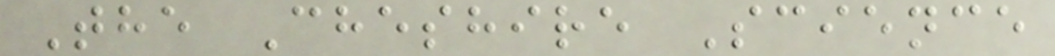The Cheshire Science
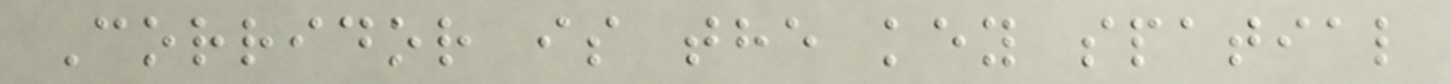Corridor is the key spatial
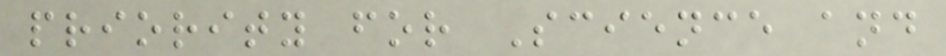priority for Science and
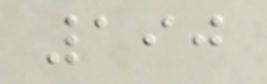190
